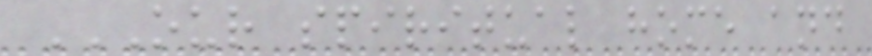OUR SPIRITUAL HOME AND
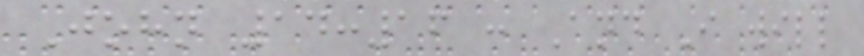John 14:16 : And I will
